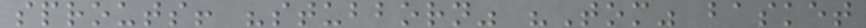sprouts! "stubborn" "Tom" basket
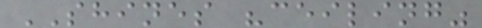SHINES "ceiling"
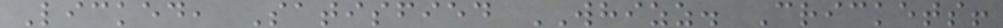Licked, Satisfied WHIZZ. Crickets!
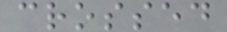crossed
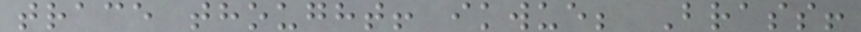trace thought! ikwue; Brass!
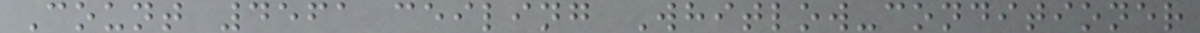Count 4561 ceiling Whitlow-conditioner
